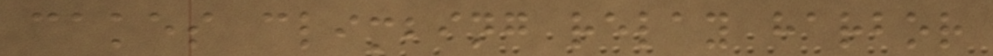cakes climbing relay harbor
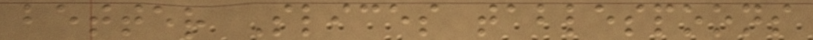better Slices tablespoons
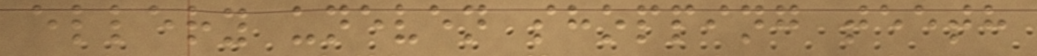ellery uneven shopping teeth
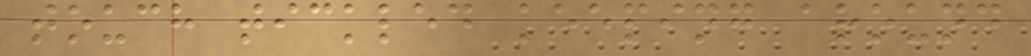touch tickled keeping around
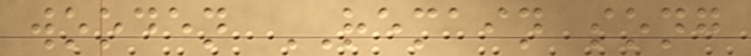wooden REMAIN song
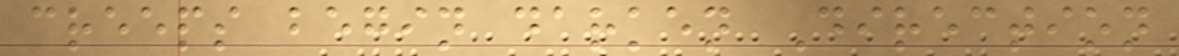creeps begin darken Direction
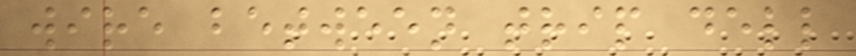wire between trip dell
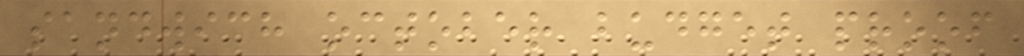sandwich october budget proof
